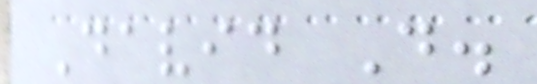David D.
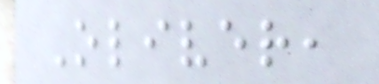Oliver,
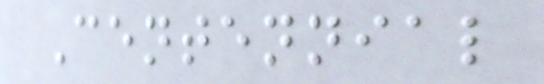Centennial
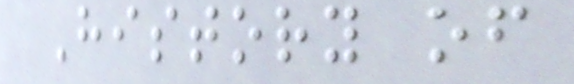History of
